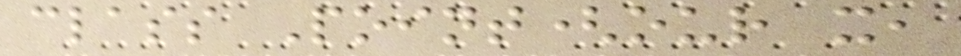class Point(our x,
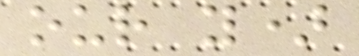our y)
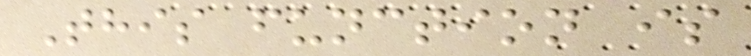This function is
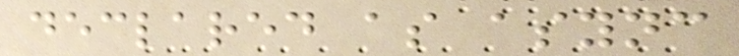declared as async
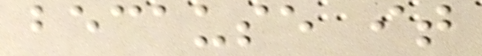because it
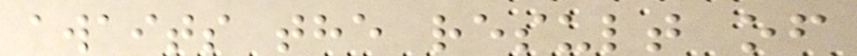awaits the result of
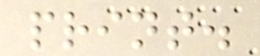print.
